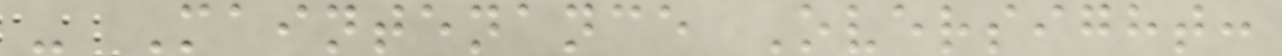- Maintenance Oversight:
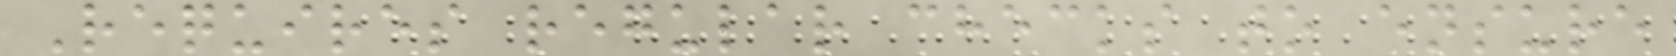Requires regular checks to ensure
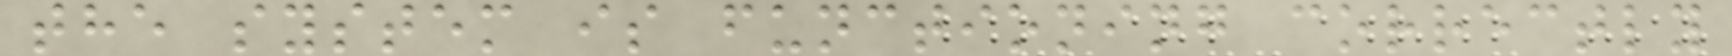the system is functioning correctly
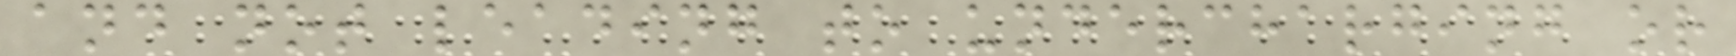and not leading to undercharging or
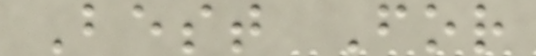Best For
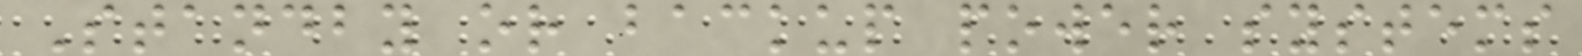Standby or backup power systems
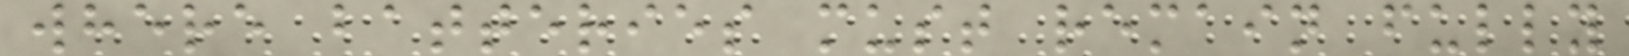where batteries must remain fully
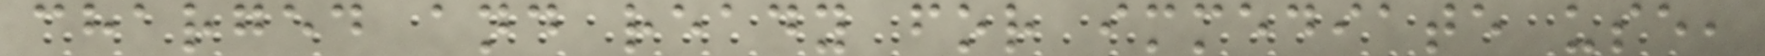charged and ready for immediate use,
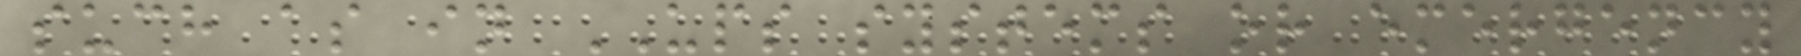such as in UPS systems or emergency
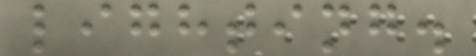lighting.
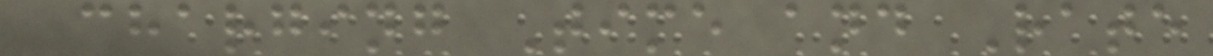Charging Time and Rate
